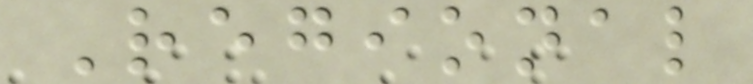Regional
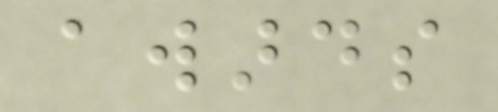awards
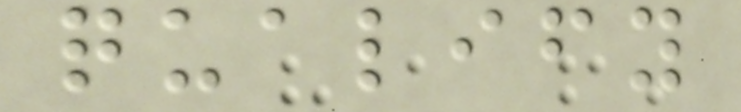qualify
